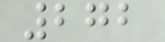272
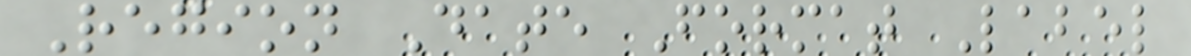Region Date Format Label
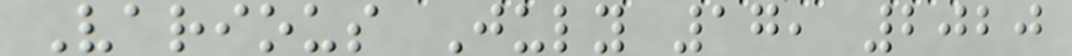Various July 17, 2020
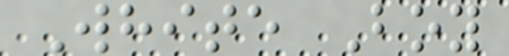White Boy
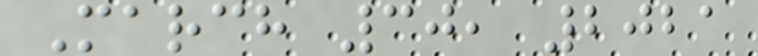March 30, 2021
